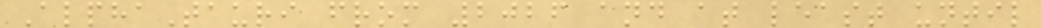AlphaTauri from 2026 and at least until
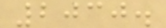2030.
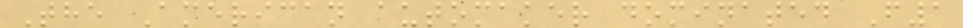The American automaker dominated F1
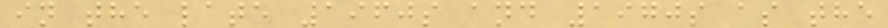in the late 1960s and 1970s as the
